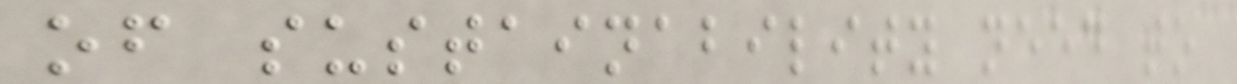of sustainability need to
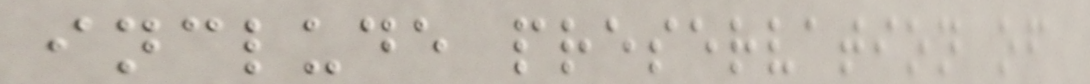include preservation of
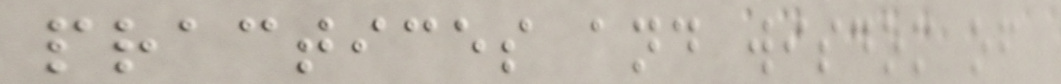practices and wisdom of
